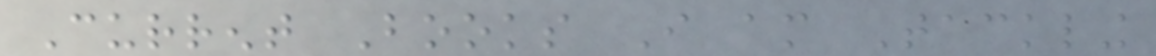Current Books I am Tackling
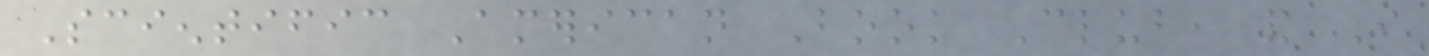Scientific American Book Club, and I
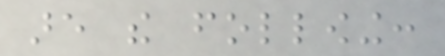are the following:
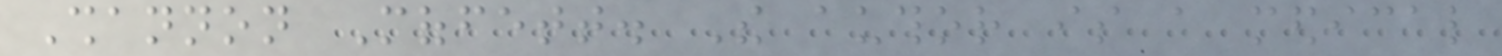Shannon Moffett. The author is a medical
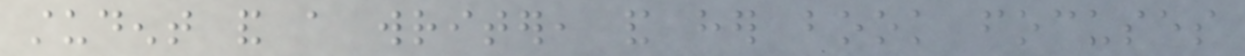student and a writer, and her book focuses
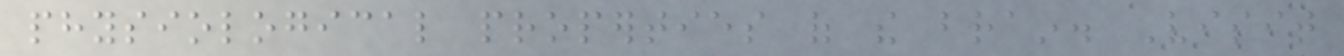physiological properties of the brain. Visit
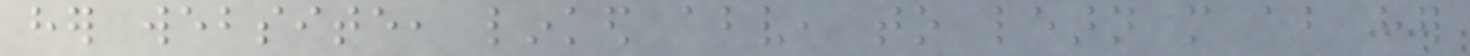her website, linked above, to learn more about her
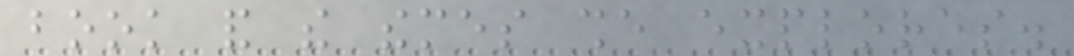book and the themes she explores.
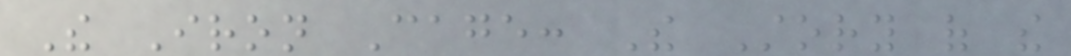The Iron Cage: The Story of the
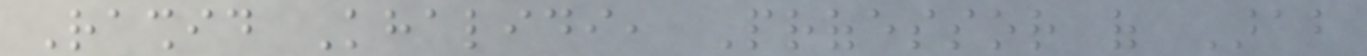Rashid Khalidi, Professor of Arab
